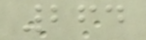264
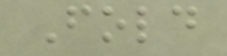Fold
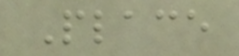Place
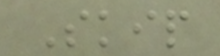Skip
